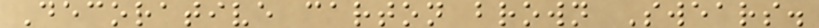Decorative carton brown Swears.
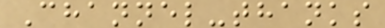Channel-thanks
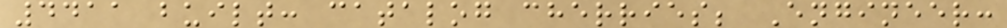4411 built: catalog cherries; Engineer:
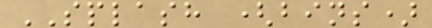SPLASH (bins)
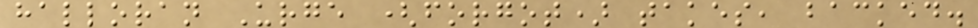halloran Urge (forgot) takes, backed.
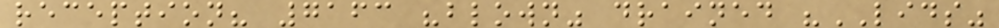reception? 7163 "blown" drained "LIDS"
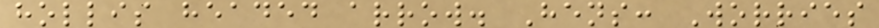hollis headed arrow. Hens: Worries
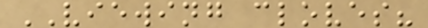VIEWING cloves?
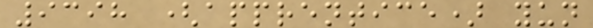9398 (apprentice) yun
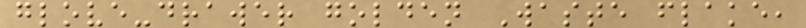glove-drawer golden Waste flake,
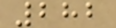282
